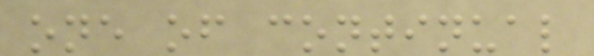one of continual
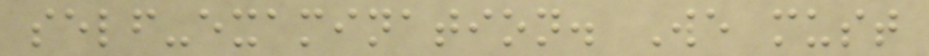self-examination. We must
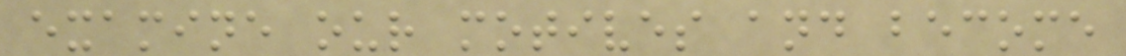examine our motives and become
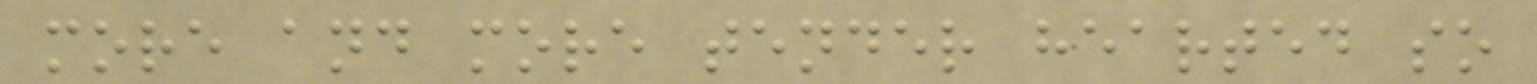more and more tender hearted so
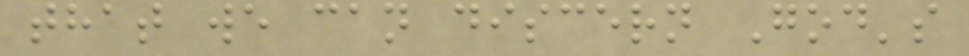that we can discern God's
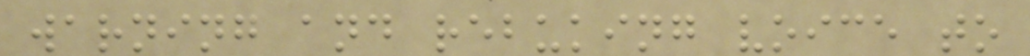warning and rebuking voice to
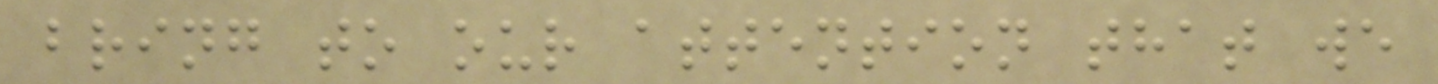bring to our attention that we
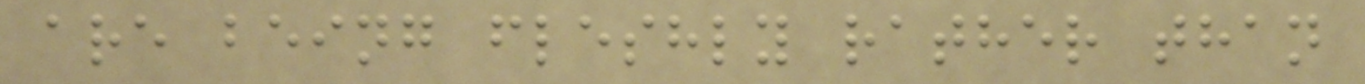are being fleshly rather than
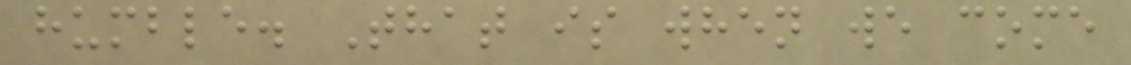humble. That is when we come
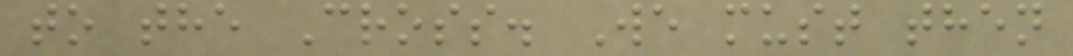to the Cross. We must then
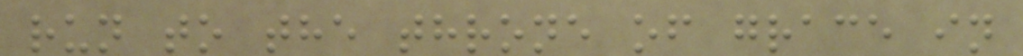run to the throne of grace in
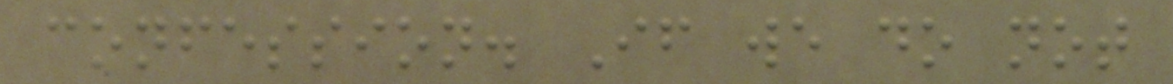confession. If we do not
